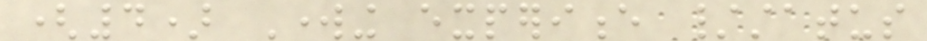(4) Working experience /status
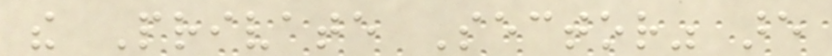the Private Sector" are
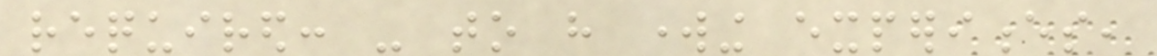required: - to have working experiences,
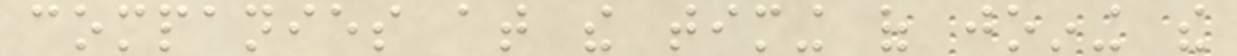companies at the timing of joining the
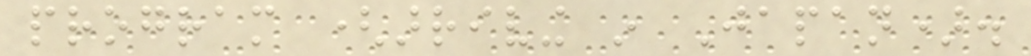program (arriving in Japan).
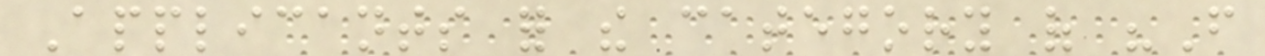Applicants for the category of "From
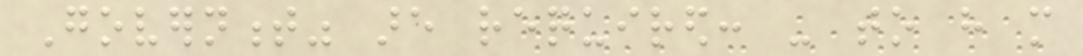Government" are required: - to have more
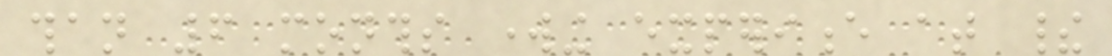than 6 months working experience at their
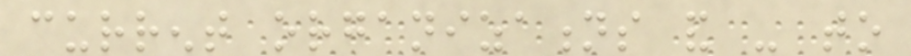current organizations and - to
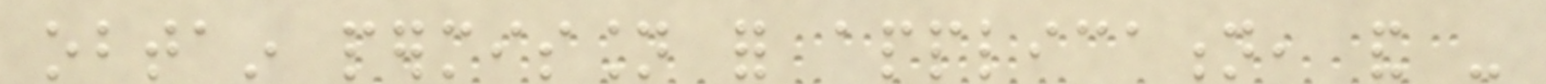obtain permission for application, and -
